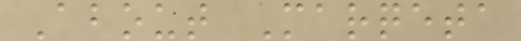About Marqeta
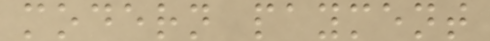modern payment
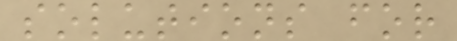solutions for
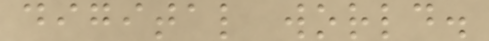digital world.
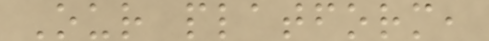Our platform,
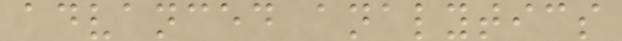advanced analytics
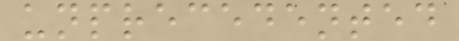unprecedented
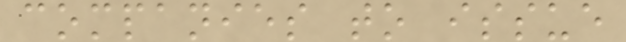companies to issue
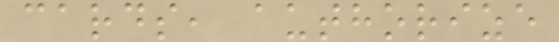cards, authorize
